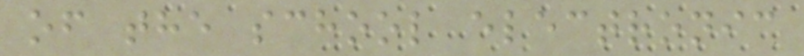of the school electronic
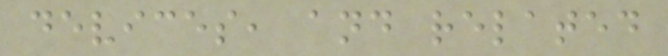devices, and related
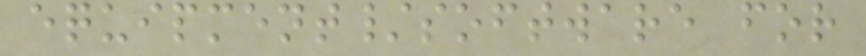equipment/software for
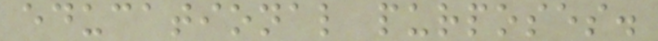educational purposes.
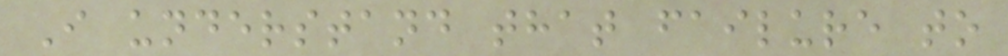I understand that failure to
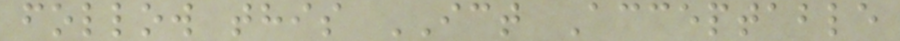follow this ICT Acceptable
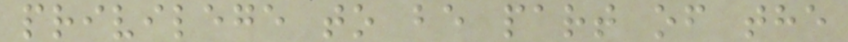privilege to be part of the
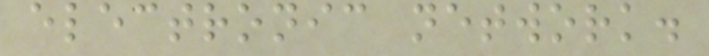electronic network.
